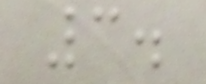3.
